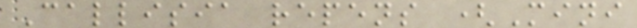Callisia repens (Mini
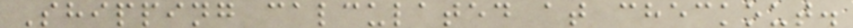Shipping calculated at checkout.
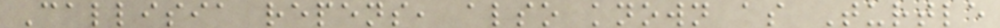Callisia repens, also known as Turtle
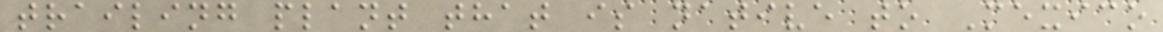trailing plant that is native to Mexico
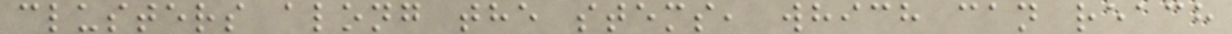clusters along the stems, which can reach
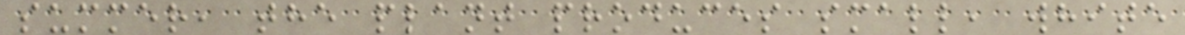summer, the plant produces small, white
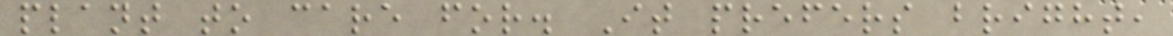plant to care for. It prefers bright,
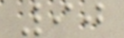90
